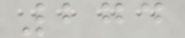274
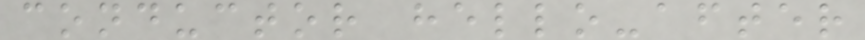conductor hello-after
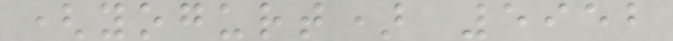(yogurt) 5952
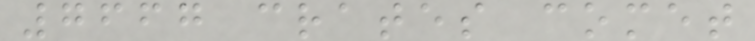7667 crates comet
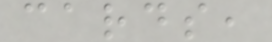cards,
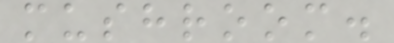mushroom.
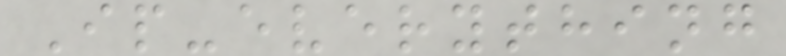Ip-everything
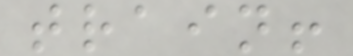train!
